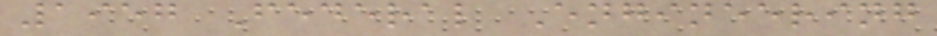1957 Federal Engineering
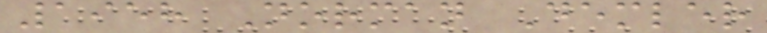1958 Norman Demler
